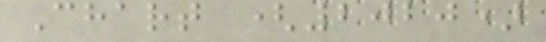Chart (2020)
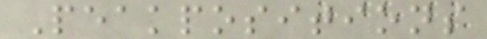Peakpositions
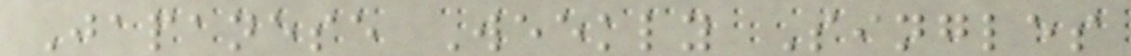Japanese Weekly Singles
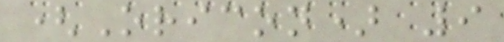(Oricon) 9
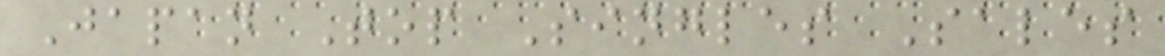Japan Top Singles Sales
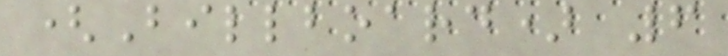(Billboard) 6
